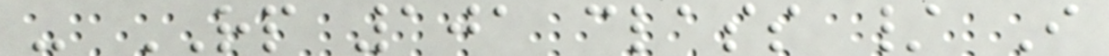- RP 101 class / I
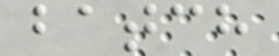batch
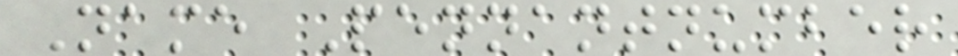Name Pennantnumber
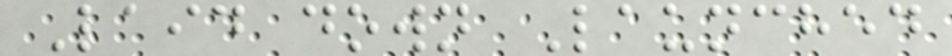Laid down Launched
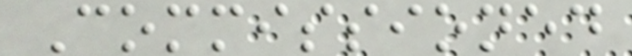Commissioned
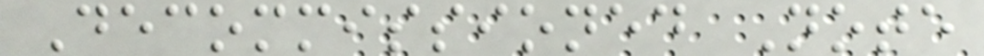Decommissioned Note
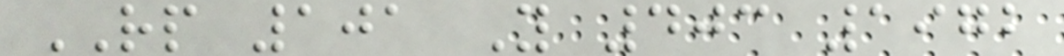RP 101 Y 403 1972
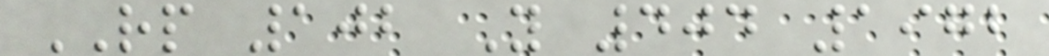RP 102 Y 404 1972
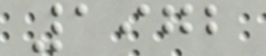1972
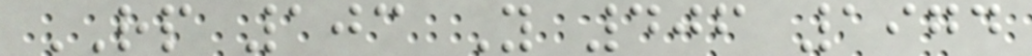RP 103 Y 406 1974
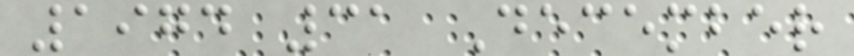1974 31 December
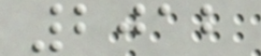2012
